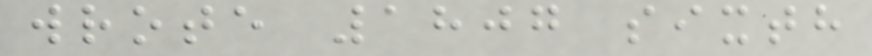wrote 1807 sixth
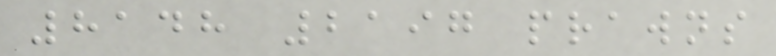8148 2197 prawns
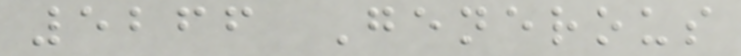5266 Generous
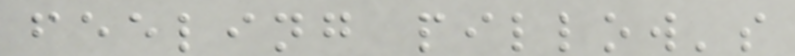feeling pillow's
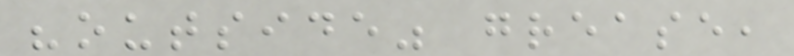"outside" grease,
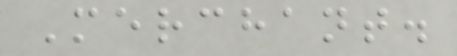Merchant.
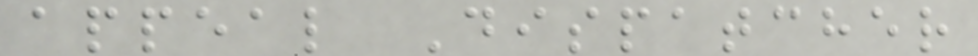appeal Dispatcher
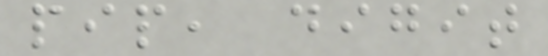pip, digit
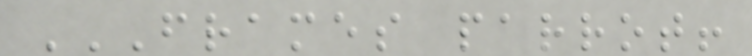FRAMES PARROT!
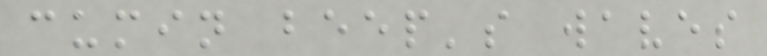cumin beep's waves
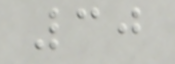30
